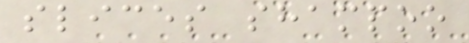slices shampoo
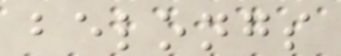belongs
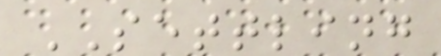SETTLING
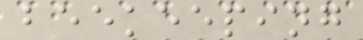beekeeping
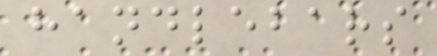handlebars
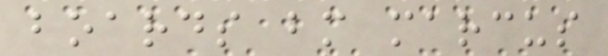boards bm marcus
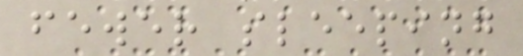fewer sleeping
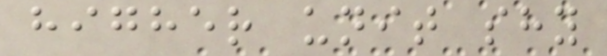higher unit shy
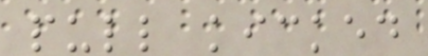pull kicked
